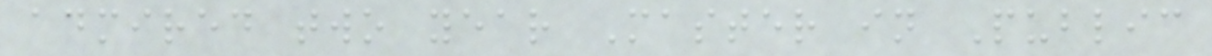admired two year Master in Public
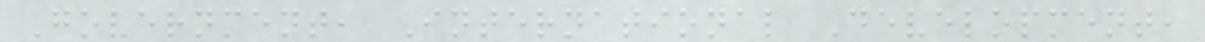Government, International Development,
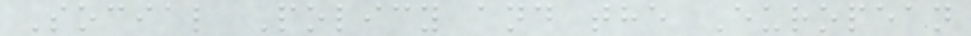Social Policy and the European
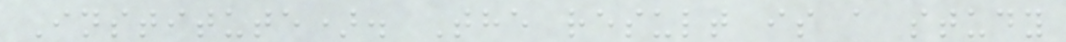Institute). The result is a study
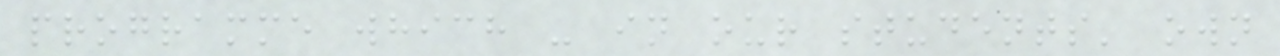programme which - in our students' own
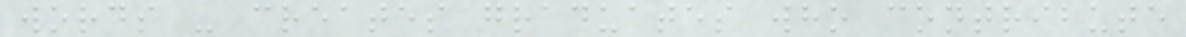words - creates graduates who contribute
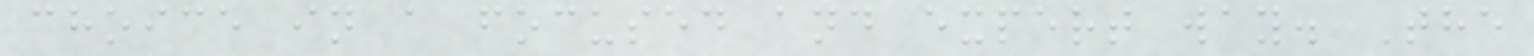choice in a focused and expert way. The
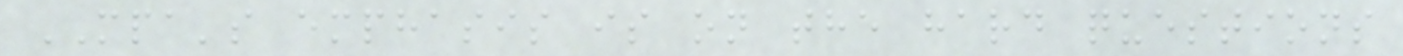MPA's emphasis is on the hard questions
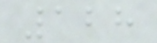128
